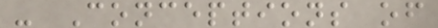- Conceptions of
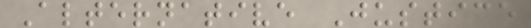Alternative Justice
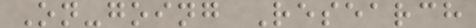On-going Research
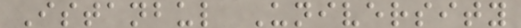Istanbul University
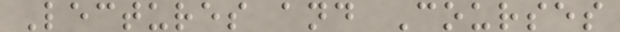Lectures and Courses
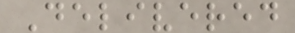Delivered
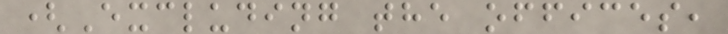(Excluding the offices,
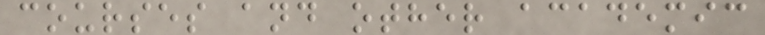courses and other academic
